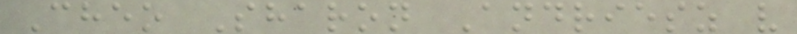Cheo Sharon Andriesz v
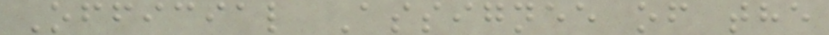Official Assignee of the
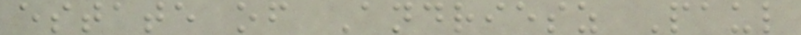estate of Andriesz Paul
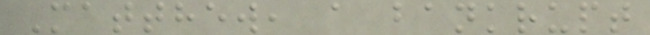Matthew, a bankrupt
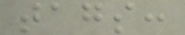tags:
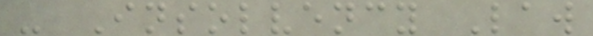- Insolvency Law
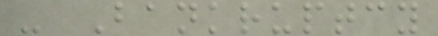- Bankruptcy
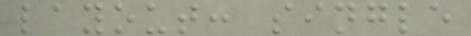layout: single
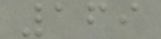169
